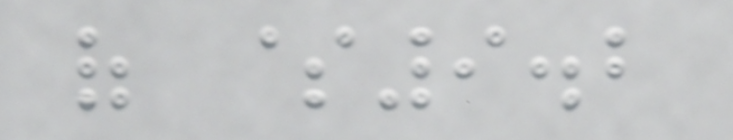of $9.2
